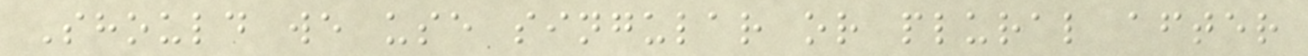Should we use singular or plural after
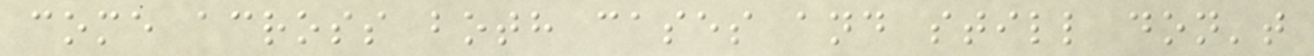come across both cases and still don't
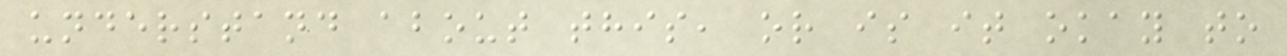understand about this, or is it okay to
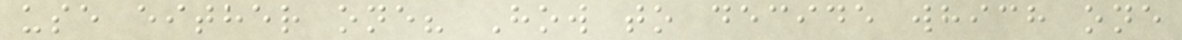use either one? How to decide which one
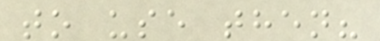to use then?
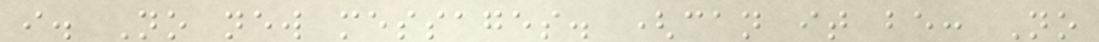i. No new messages. (can it be: No
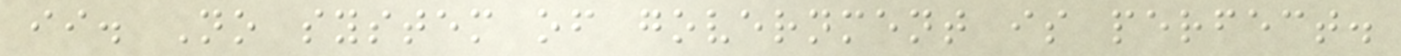ii. No system of government is perfect.
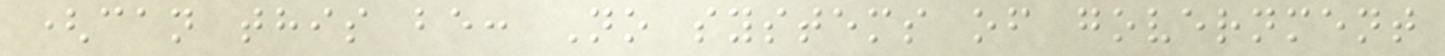(can this be: No systems of government
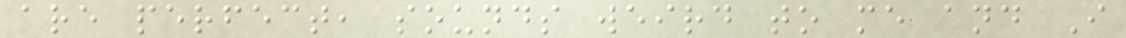are perfect, sounds weird to me and I
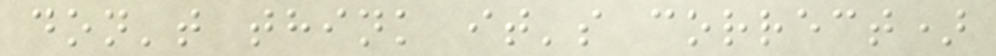don't think it's correct)
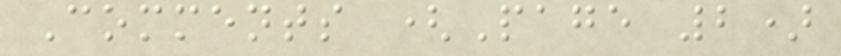Comments (Page 2)
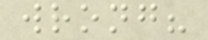wrong?
